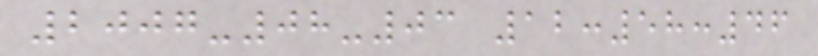2007-08-03 12:58:46
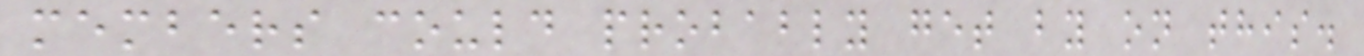members could probably get by on this.
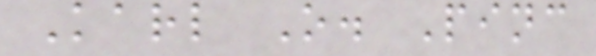Karl O. Pinc
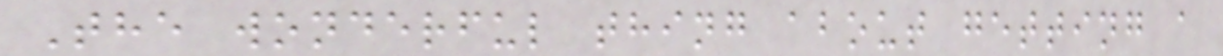The wonderful thing about getting a
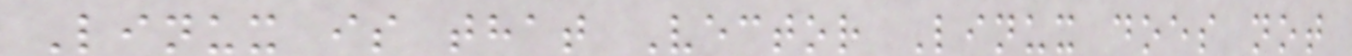Linux is that Vector Linux does not
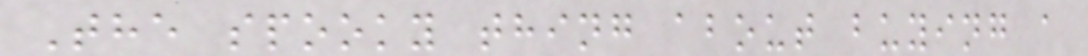The spooky thing about buying a
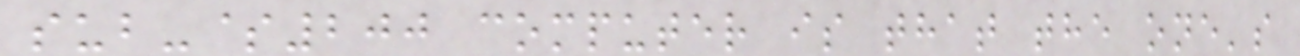sub-$200 computer is that the one's
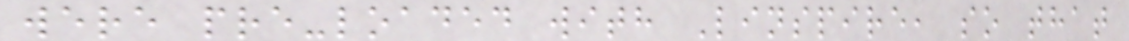were pre-loaded with Linspire, so that
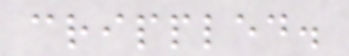crippled.
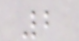2
